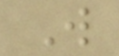W
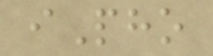iPho
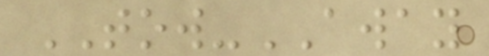TOW-AWAY
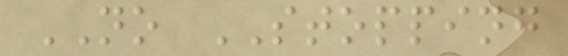NO STOPPING
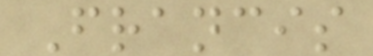Francis
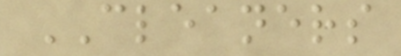CLEANERS
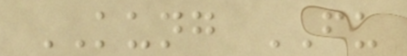KUNG FU
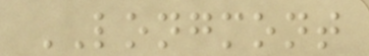LONGMONT
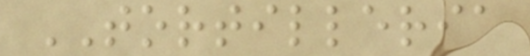TORTILLERIA
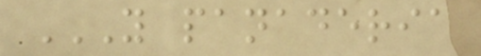Y PANADERIA
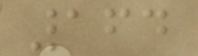164
